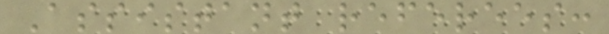Assistant referees:
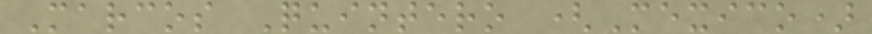Marcos Quintero (Mexico)
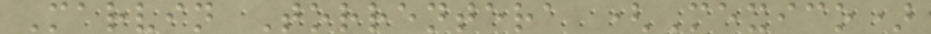Marvin Torrentera (Mexico)
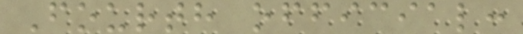Fourth official:
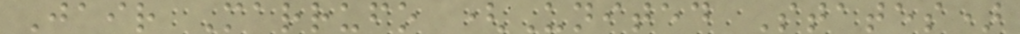Jair Marrufo (United States)
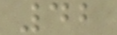42
